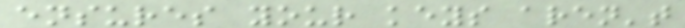ensures your keys aren't
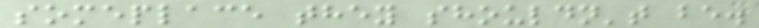someplace they shouldn't be.
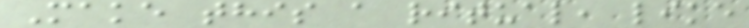Make this a ritual, like
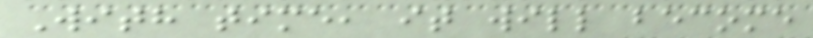With time, it will become
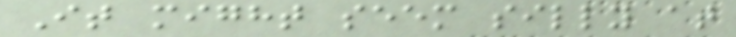It might seem silly at
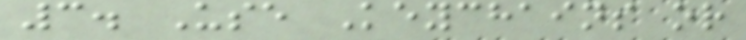3. Use Keychains or
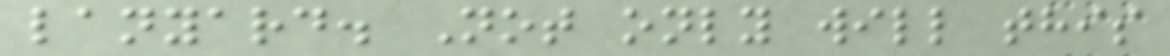lanyard. Not only will this
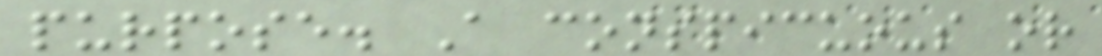purpose. A conspicuous or
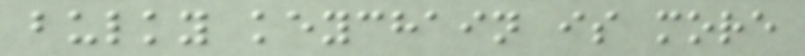bulky keychain is more
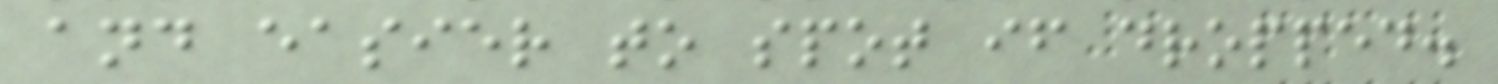and easier to spot if dropped.
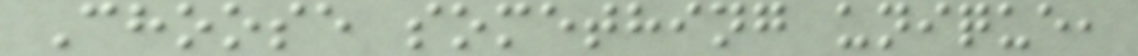Choose something unique,
